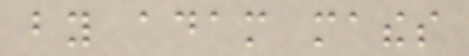by adam mathes
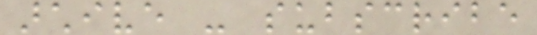archive - subscribe
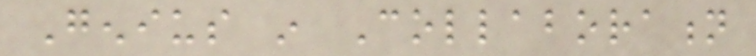Genius in Collaboration
